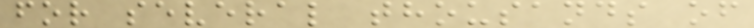for several thousands of
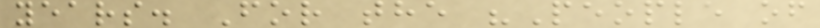years. For the "People of
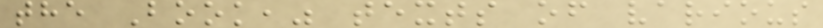the Book," texts of various
